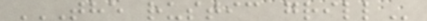THE RUSTIC GRILL
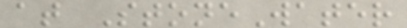at StoneWater
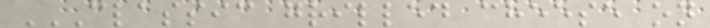CLASSIC GRILLED CHEESE ON
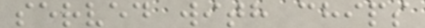served with chips
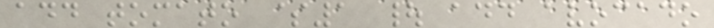add tomato $1 | add avocado
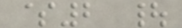$2 |
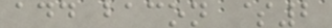add bacon $2
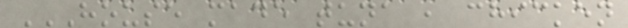HOUSE MADE TUNA , CHICKEN
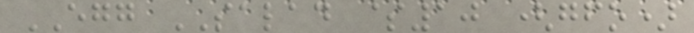EGG SALAD $10 (gfo)
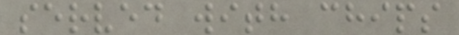served with chips
